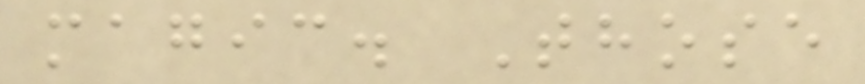magic. Those
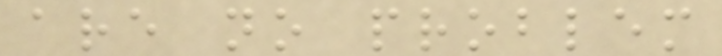are no problem
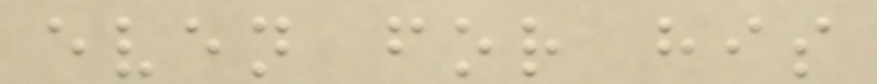even for his
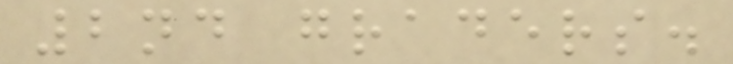2nd graders.
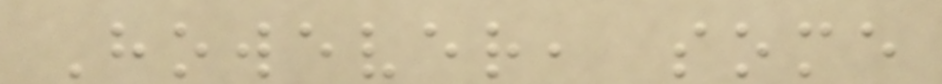However, some
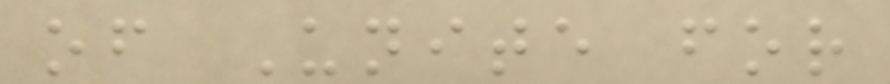of Unite for
